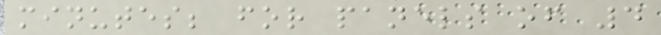minutes; for panels of 4
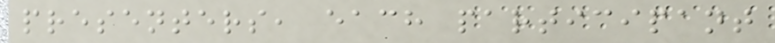presenters, each participant
